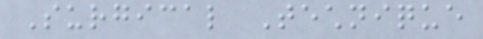Surgical Technique
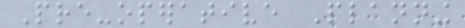Pre-operative Planning
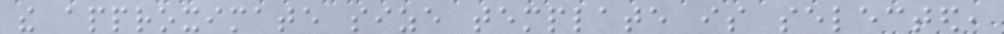the approximate size template is selected,
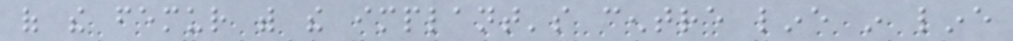of the femur with the implant's centre line in line
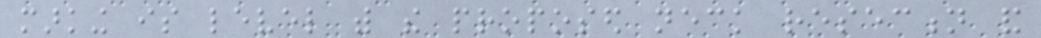marking is level with the proposed neck resection and
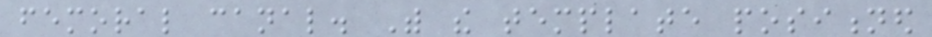femoral canal. With the template positioned
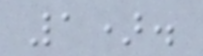1).
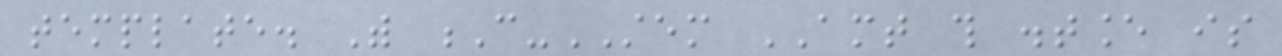template. With C-STEM AMT this distance is
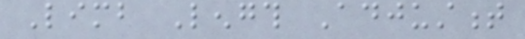Limb Length Adjustment
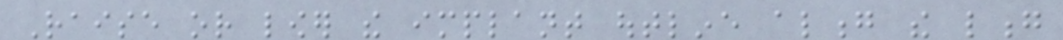Raise or lower the implant outline along the long
